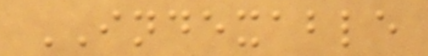INDEXABLE
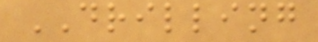DRILLING
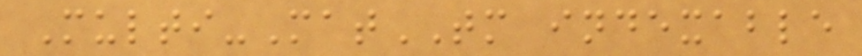Multi-MatTM indexable
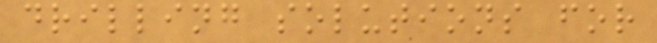drilling solutions for
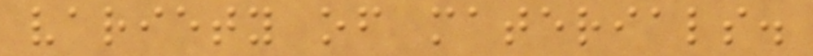variety of materials.
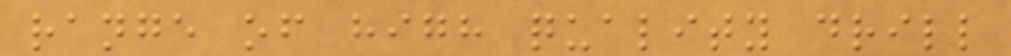range of high quality drill
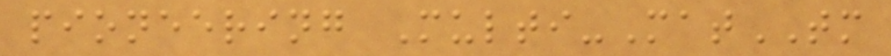pioneering Multi-MatTM
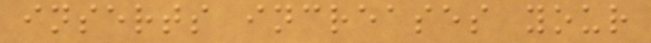inserts increases your
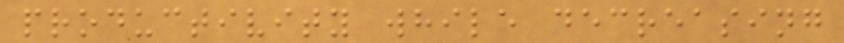productivity while decreasing
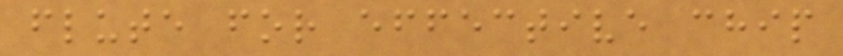flute for effective chip
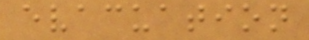evacuation
